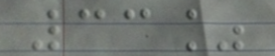33%
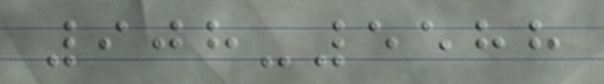908-5588
